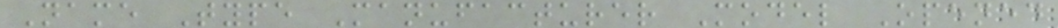Name Type Manufacturer Model Opened
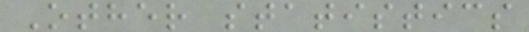Other statistics
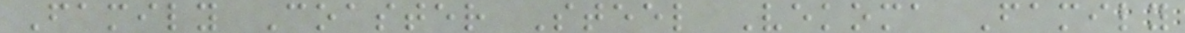Family Coaster Steel Vekoma Family
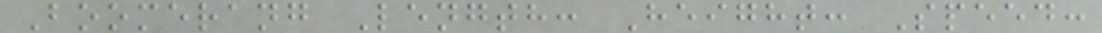Boomerang Length: Height: Speed:
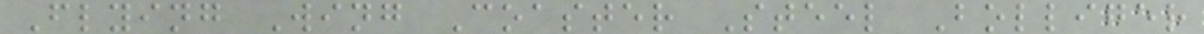Flying Wing Coaster Steel Bolliger
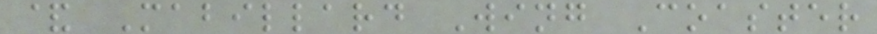& Mabillard Wing Coaster
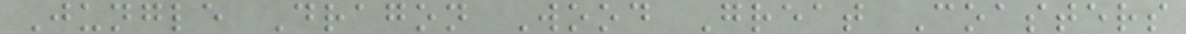Jungle Dragon Wood Great Coasters
